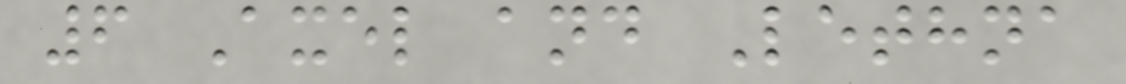6 Axel and Lethna
